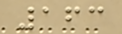163
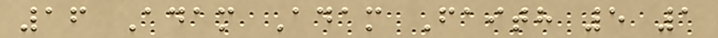16 Adam Adam Faith 5 1
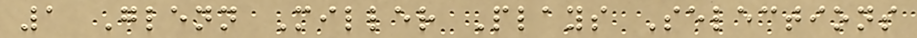1 Glenn Miller Plays Selections
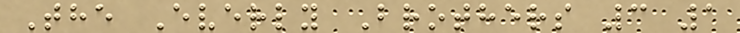The Everly Brothers 3 1
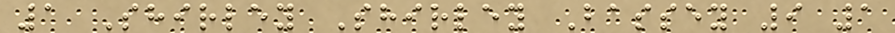1 Shirley Shirley Bassey 9 1
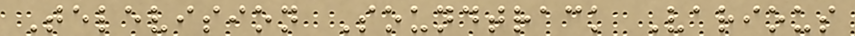Television Soundtrack Various
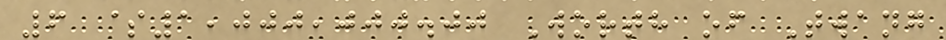6 $1,000,000.00 Worth of Twang
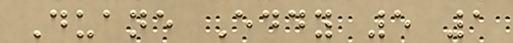Duane Eddy 5 1
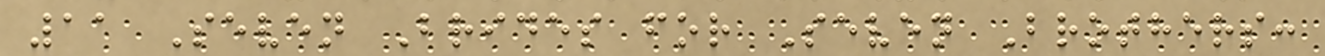11 Seven Brides for Seven Brothers:
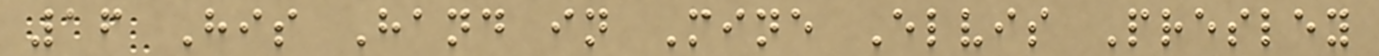16 His Hand in Mine Elvis Presley
